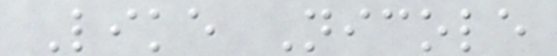Like Nicole
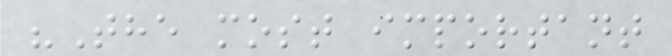"The most important
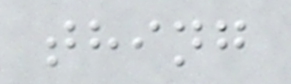thing
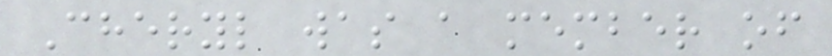Cheryl was a member of
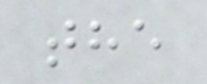the
